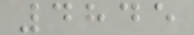4845
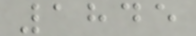1845
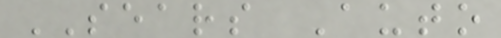SEARS Auto
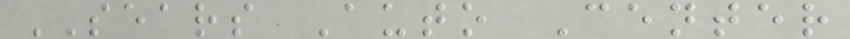SEARS Auto Center
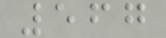567
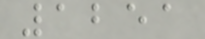1251
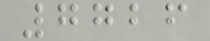7726
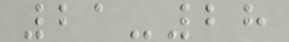21-28
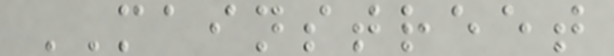MAINSTREET
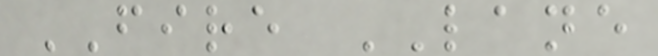FIRE LANE
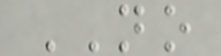NO
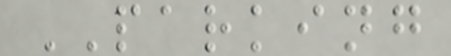PARKING
